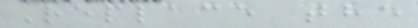Replace the
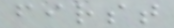first
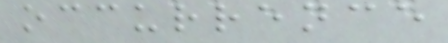occurrence
